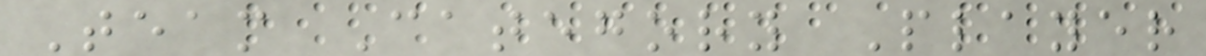Team Category Player
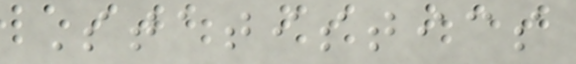Statistics
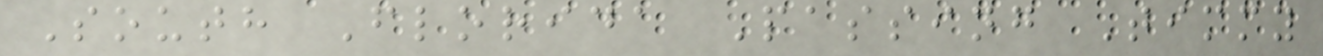South Florida Passing Timmy
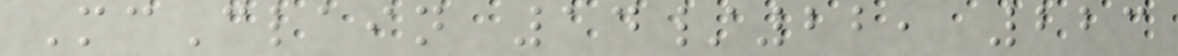McClain 14/22, 223
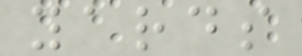yards
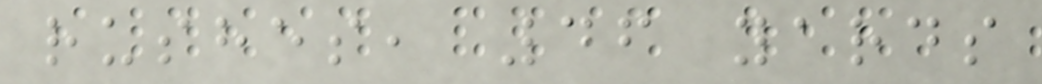rushes, 46 yards
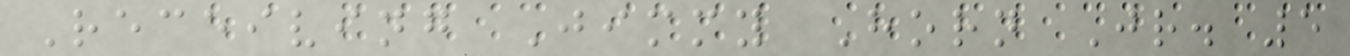Receiving Jimmy Horn Jr. 5
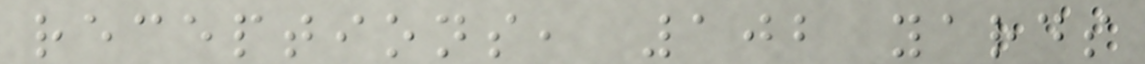receptions, 102 yards
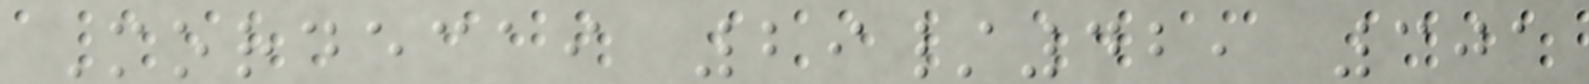Mordecai 29/42, 301
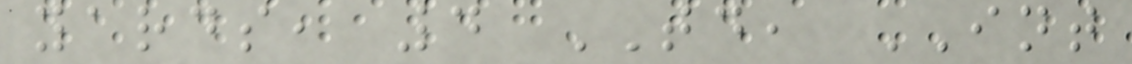yards, 4 TD, INT
